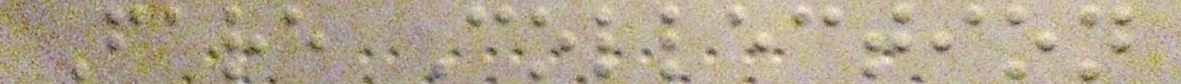Fare Collection
